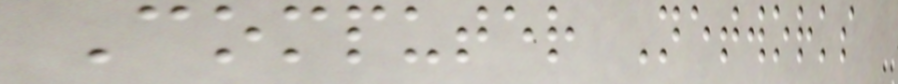Computer Networks
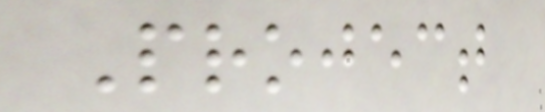Project
